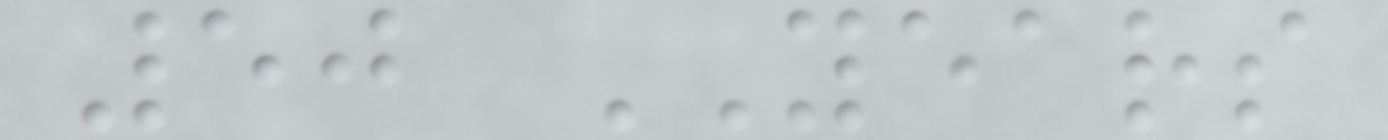50 YEARS
